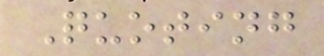Quoting
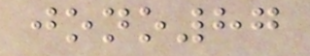jono87
